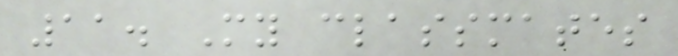11. My classmates
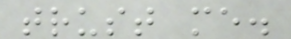trust me.
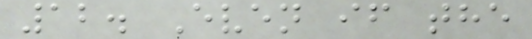12. Even if the
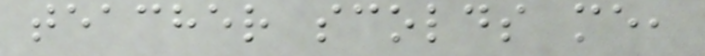teacher scolds me,
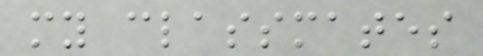my classmates
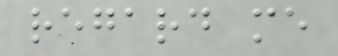regard me
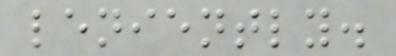leniently.
